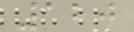120
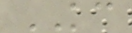KC
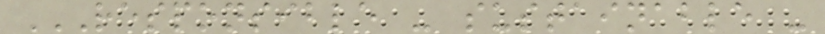RESPONSIBLE - SUSTAINABLE -
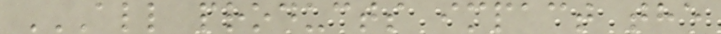ALL PRODUCTS IMPACT THE
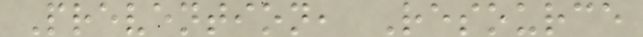Prevention, Resource
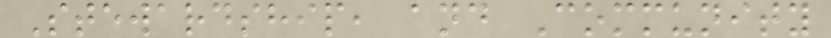Stewardship, and Community
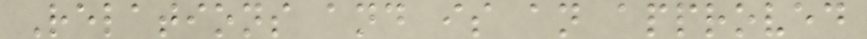Relations and is an approved
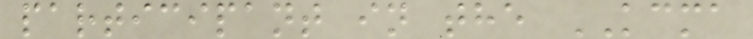participant in the KCMA
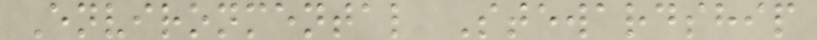Environmental Stewardship
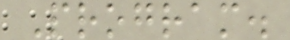Program.
